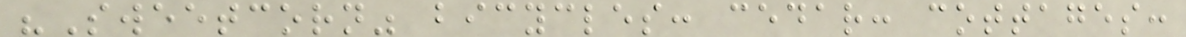"Sweetcorn" bicycles: cedar: cottages:
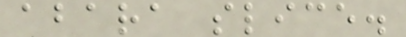abara slice.
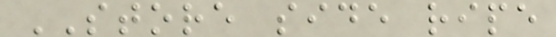STORE side ripe
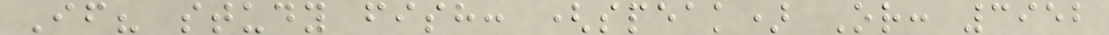If? study fish: (speak) Or: 3952
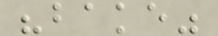"bake"
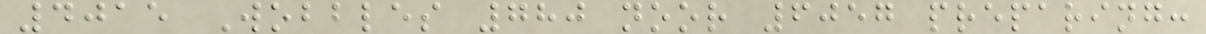4015 Wobbles 780 noor 6057 preparing:
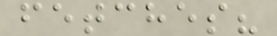fetches?
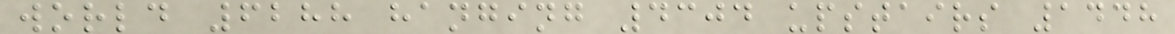world 6288 hanging 4304 upstairs 1448
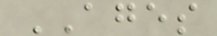AGES
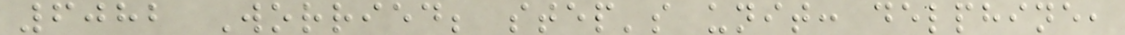6082 Worried; step's unit: delphine,
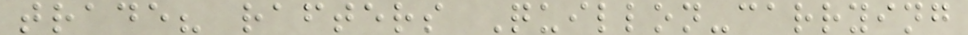trade? rafters Quillon-carrying
